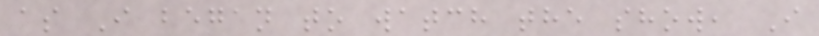as I began to watch the show, I
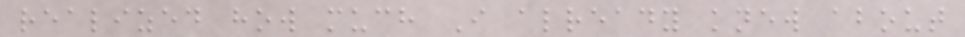realized how much I already knew about
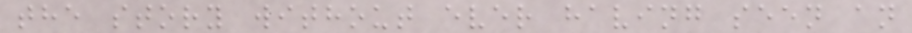the story without ever having seen an
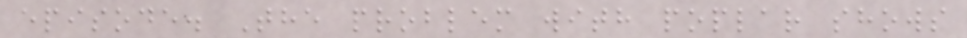episode. The problem with poplar shows
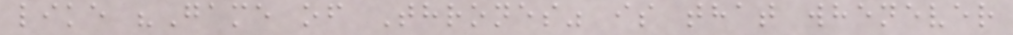like "Game of Thrones" is that whenever
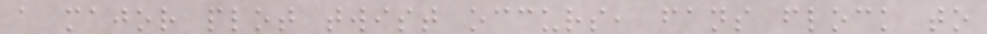a major plot twist occurs, fans flock to
